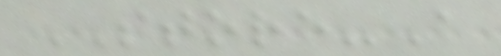STORE-A
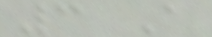3 A
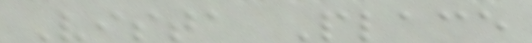Vista Place
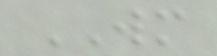WM
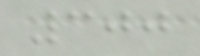300
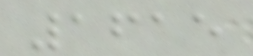1615
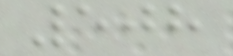508
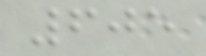605
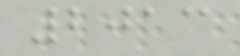2013
